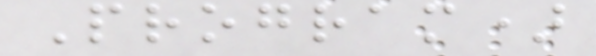Program)
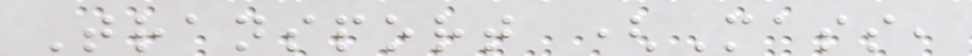Transport (Mass,
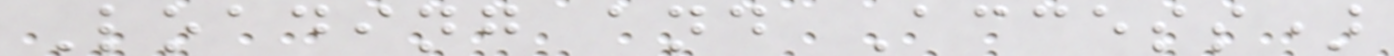Loading and Access)
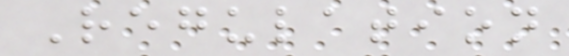Regulation
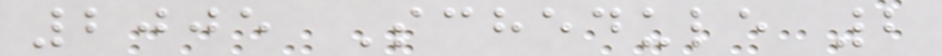2005 Schedule 2
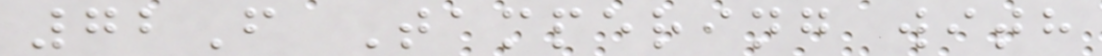72F Tampering with
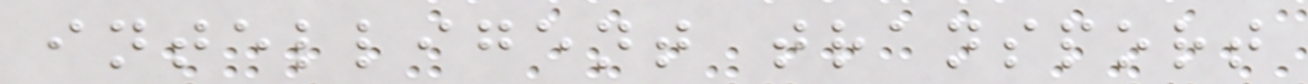intelligent transport
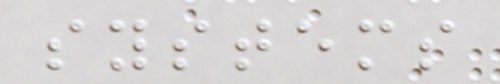systems
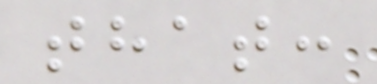that:
